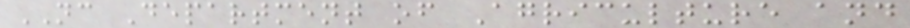NC Department of Agriculture and
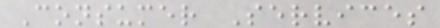Consumer Services
